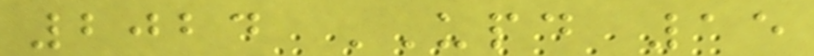2024 UPD 15
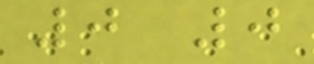0 0
